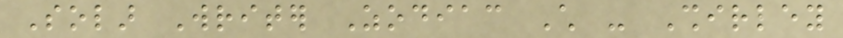Solar Writer Zodiac Child - Shirley
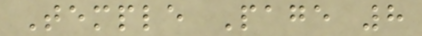Temple Page 8
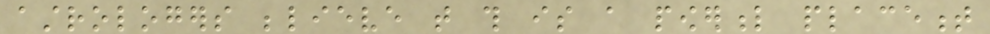astrologers believe that this is a powerful placement
